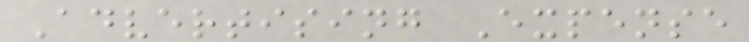Advertising Expense
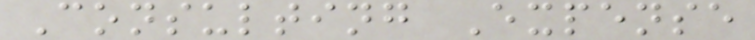Consulting Expense
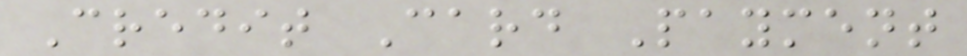Credit Card Payment
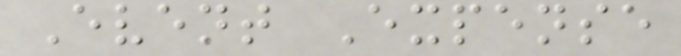Event Expense
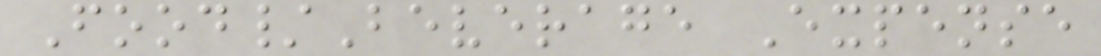Food/Beverage Expense
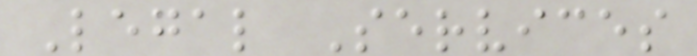Legal Services
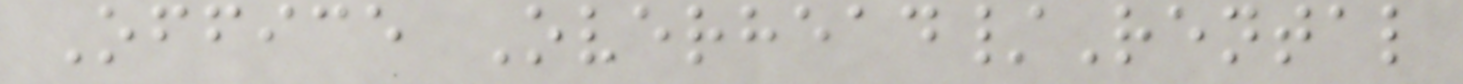Office Overhead/Rental
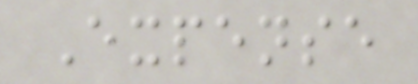Expense
